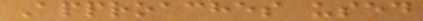Approaches used
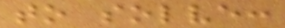to solve:
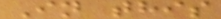In this
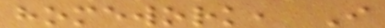homework, I
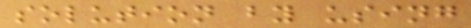solution by using
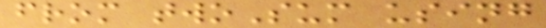from twoSum using
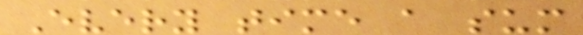Every time a sum
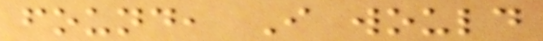found, I would
